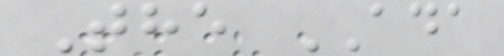The ADA
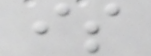is
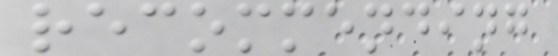recommending
